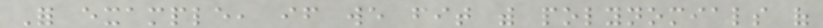For example, if we fit with polynomials of
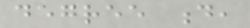degree d,
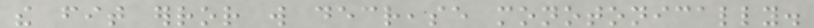the fit error will decrease monotonically.
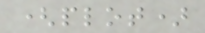(plot)
